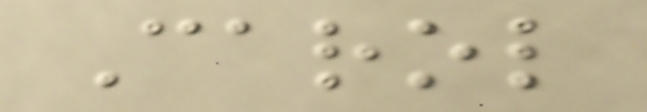Carol
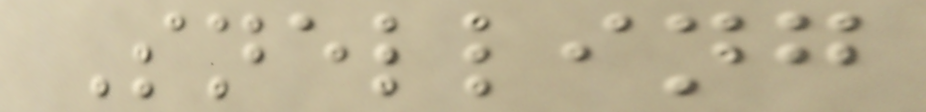Snelling
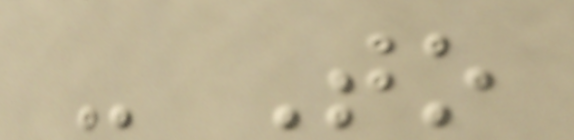- To
